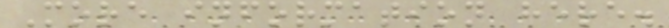More information here.
